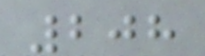208
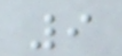9
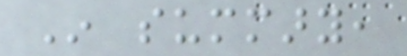In summary,
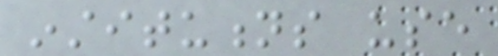institutions use
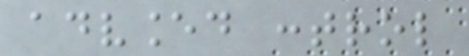advanced control
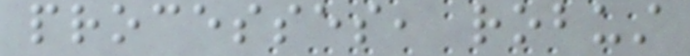processes, robust
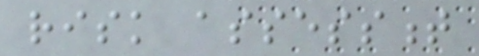risk assessment
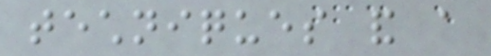techniques and a
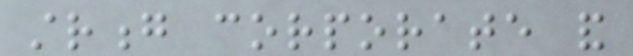strong corporate and
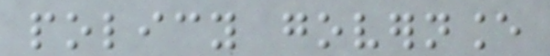policy governance
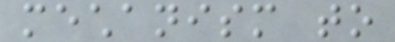mechanism to
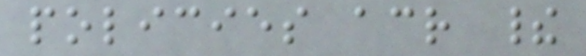policies across their
